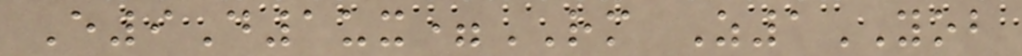E9D1ux=RM Z1YOB
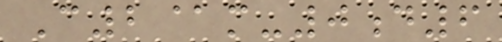C2@m-0d6
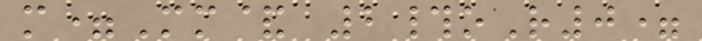m=Mm& 2#oR0=
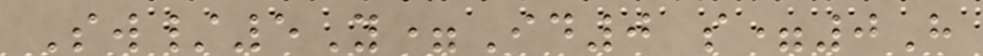Sw/5Y=Id0 s=0H
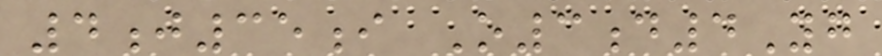4j35i O3d4Yg
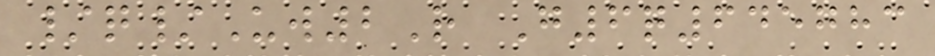/q/Uw2R G6q645783
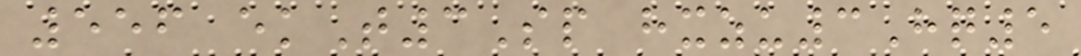556 ekT3Sp hxzu3Hq5
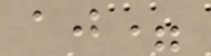aj=
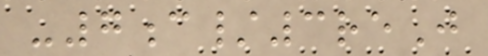-7c/3reJ
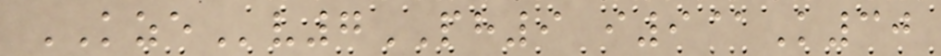KZEv7PH9 i9@K30
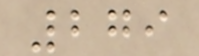279
